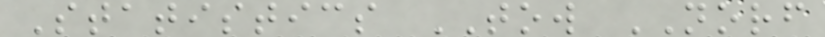Statistics TOW NORF
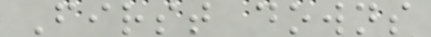First downs
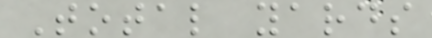Total yards
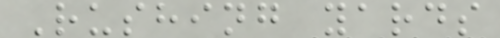Rushing yards
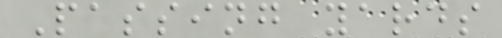Passing yards
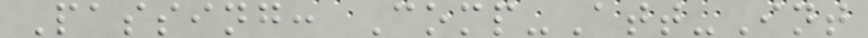Passing: Comp-Att-Int
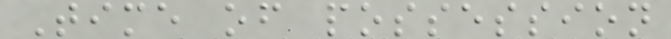Time of possession
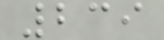239
